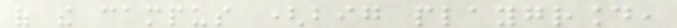of the campus (big playground,
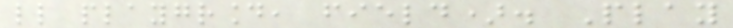little playground, field). Play
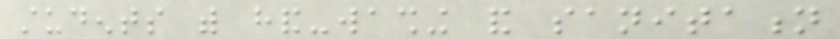students with hand-washing and sanitation
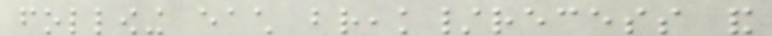following each break/recess and
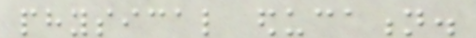physical education.
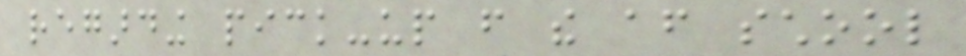regarding pick-up from the after school
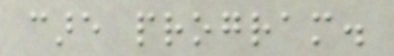care program.
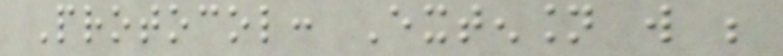Protocol: Extension will be
